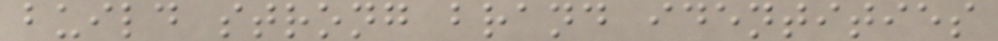build strong brand identities
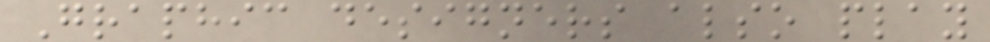Graphic designers also play
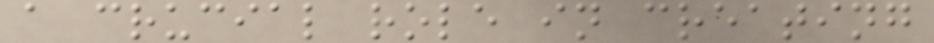a crucial role in creating
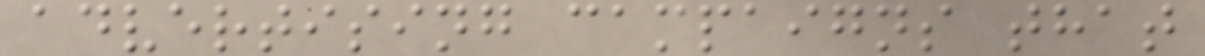advertising campaigns that
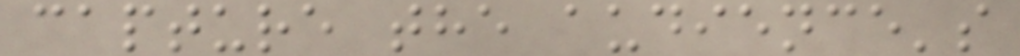capture the audience's
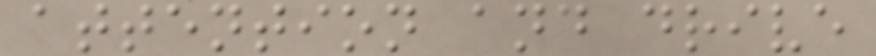attention and drive
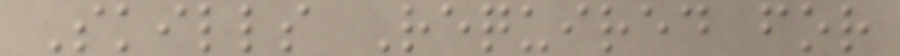Skills Required for
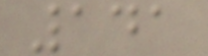141
